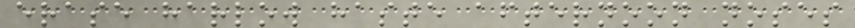erase harlow haste afternoon noses
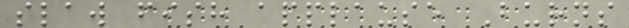slaw fish applause Burns
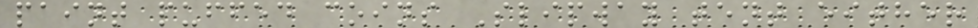paint puffed coins Slipway tent either
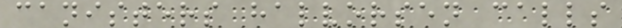canisters halvorsen calls
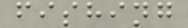fishing
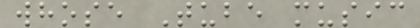whose Tube music
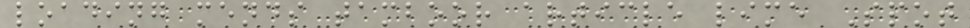loading mends tamboor article lime Spot
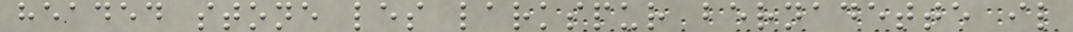headed stone les larkspur bernadette il
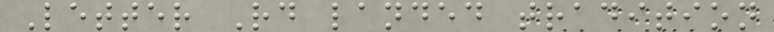Letter Rd landed tradition
